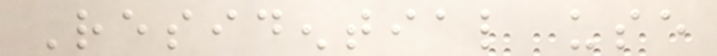Residential use
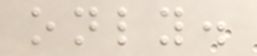only.
